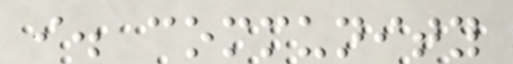i. community
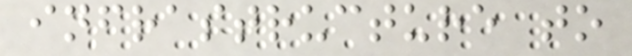infrastructure to
